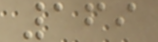169
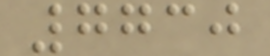7730
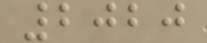2020
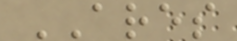ARES
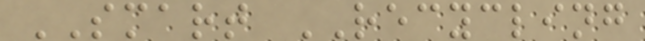SMART RECYCLING
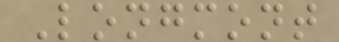Longmont
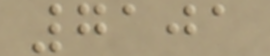7101
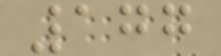177
